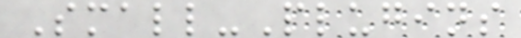Small-Plugins
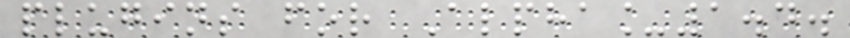plugins for Alpha_1.4.
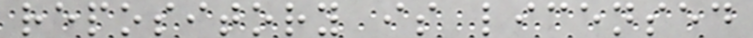repository is licensed
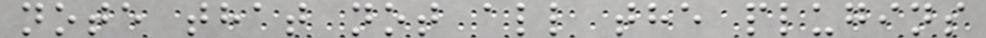note that not all the plugins
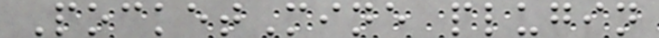PocketMine plugin
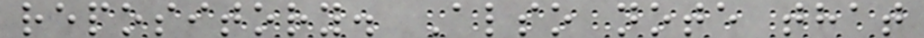repository. Also note that
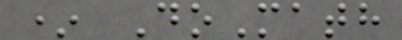* DoMath
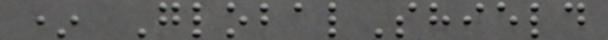* GlobalShield
